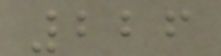226
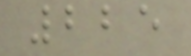225
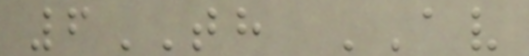6TH AV
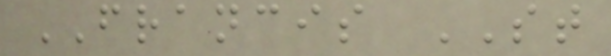FRANCIS ST
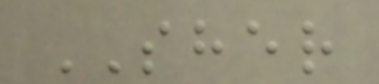SHER
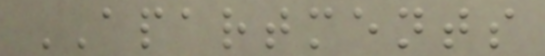APARTMENTS
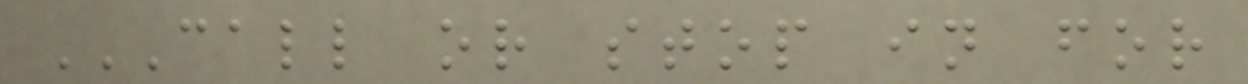CALL OR STOP IN FOR
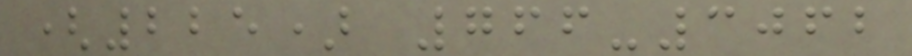(225) 766-3062
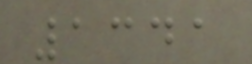1341
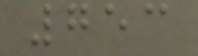753
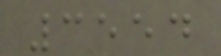3554
